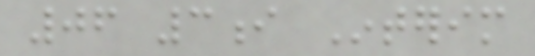06 3i Interim
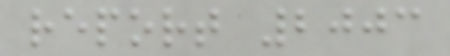report 2003
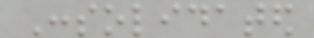Consolidated
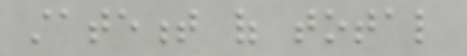statement of total
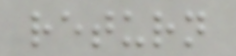return
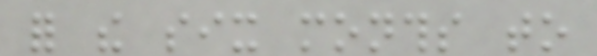for the six months to
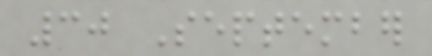30 September
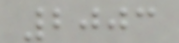2003
